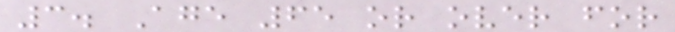3. Age 65 or over for
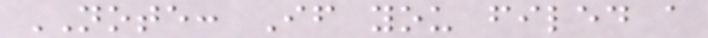NOTE: If you filed a
